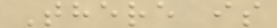There is
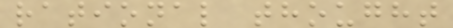rational thought
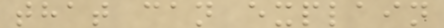that can explain
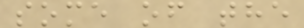some of the
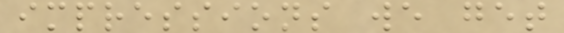impressions we get
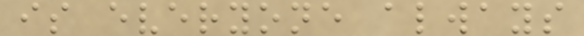is everyone always
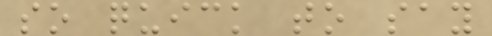so quick to say
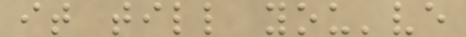it till you've
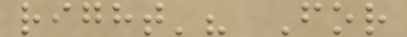right'? For
